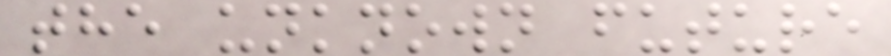the unknown future
